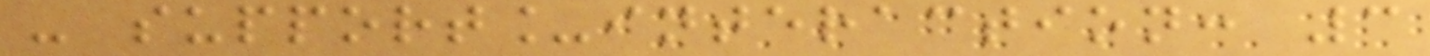- support_interaction: 3
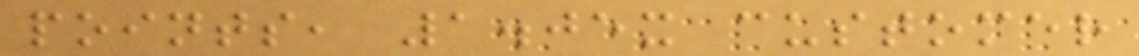points, 1.05x customer
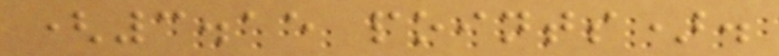(3.15 points).
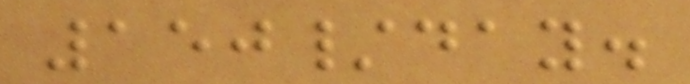150/day.
